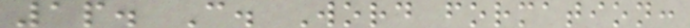1p. C. Word formation:
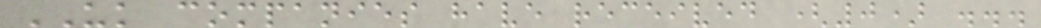UK companies have received (0) ...
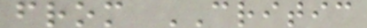from CRITIC
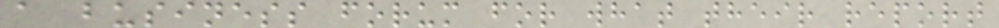a business forum for what their report
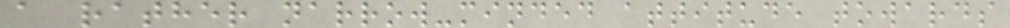a rather narrow-minded attitude towards
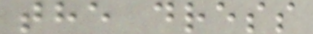the dress
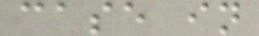case in
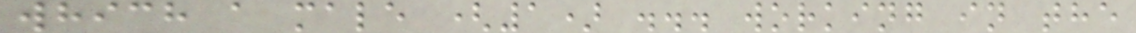which a male (1) ... working in the
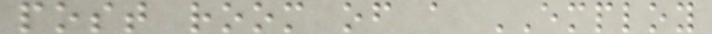post room of a EMPLOY
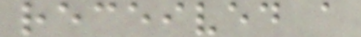received a
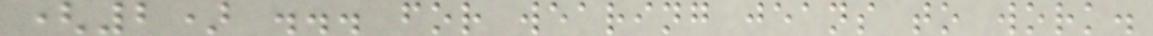(2) ... for wearing jeans to work.
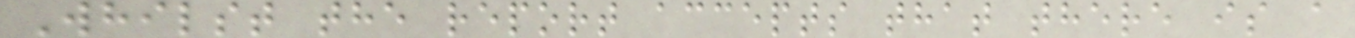Whilst the report accepts that there is a
